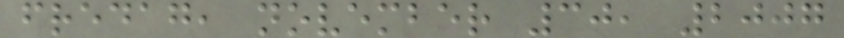fredag, november 30, 2007
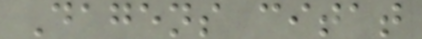Dagens citat
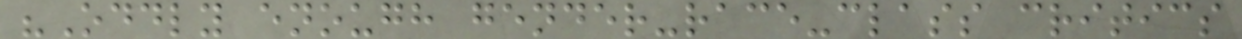"Oddly enough gender-race-class critics
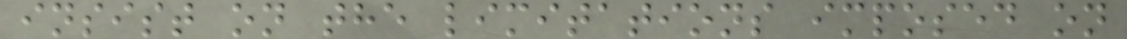insist on the limitations imposed on
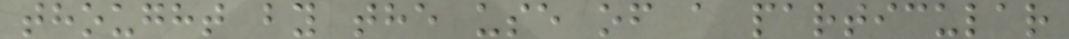thought by the use of a particular
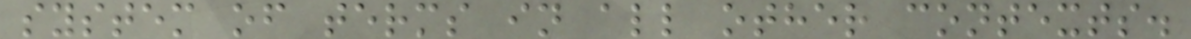system of terms in all other contexts.
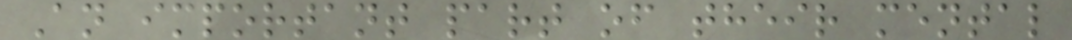An important part of their mental
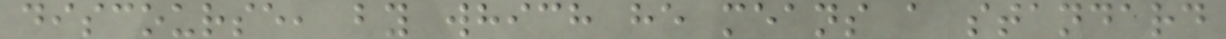discourse, by which he means a standard
